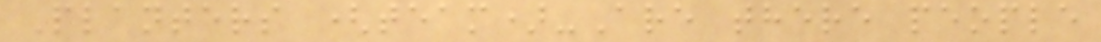Planters (team)-Are there people
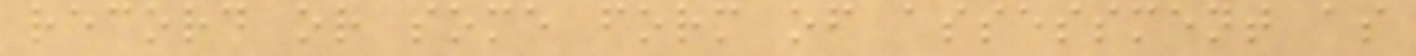record or some form of assessment as
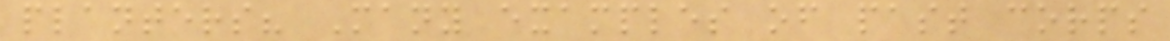planters? Many examples of past corps
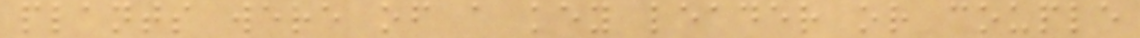plants were of a key leader or couple
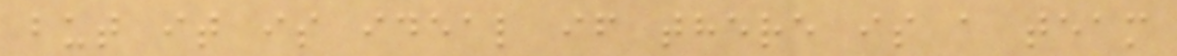but it is ideal if there is a team
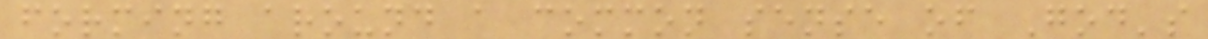forming around a common sense of God's
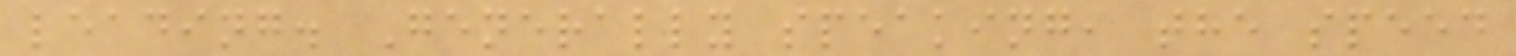leading. Generally speaking, the speed
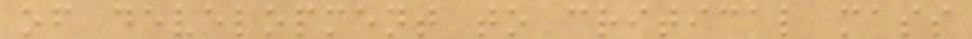of development to critical mass
